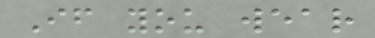If you wear
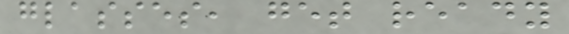glasses, get ready
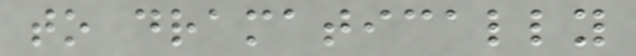to dramatically
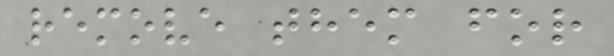remove them for
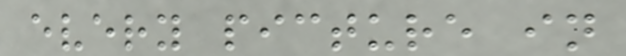every picture in
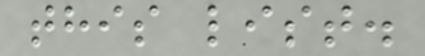this list.
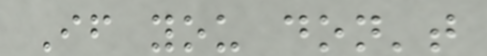If you don't
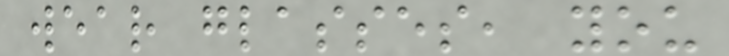wear glasses, you
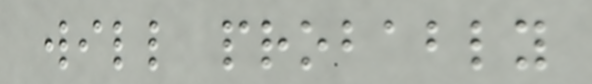will probably
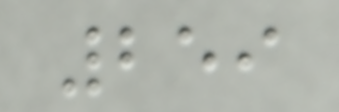259
